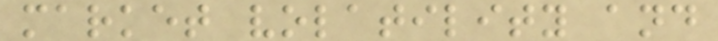market volatility and
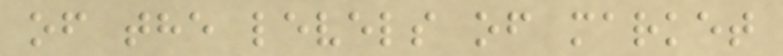of the levels of market
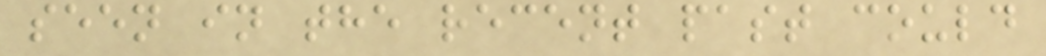seen in the recent past could
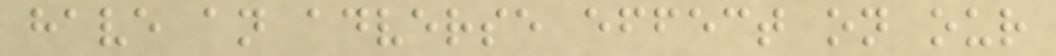have an adverse effect on our
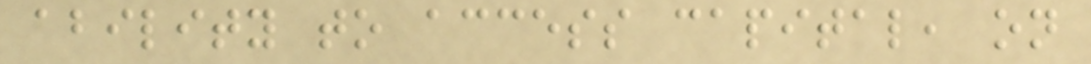ability to access capital, on
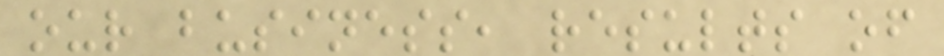our business, results of
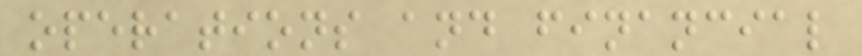operations and financial
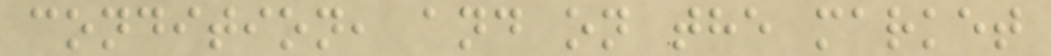condition, and on the market
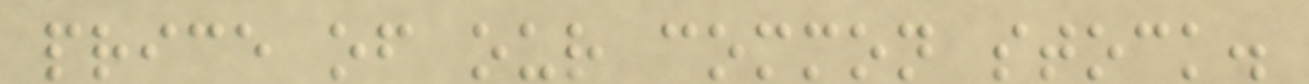price of our common stock.
